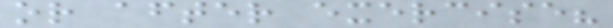or after exercise?
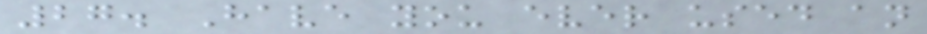27. Have you ever used an
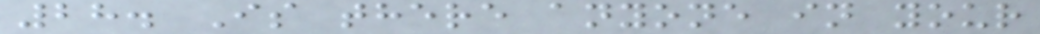28. Is there anyone in your
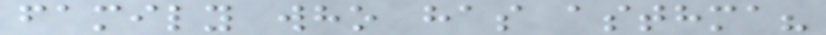family who has asthma?
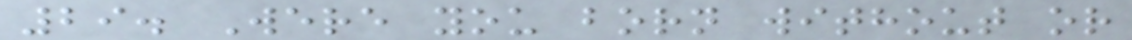29. Were you born without or
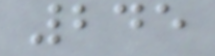245
